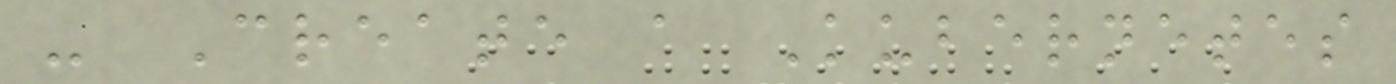- Create a Kubernetes
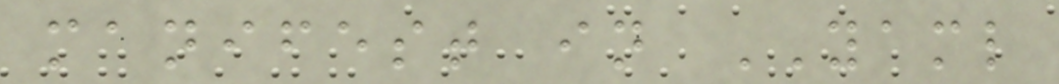manifest in YAML
